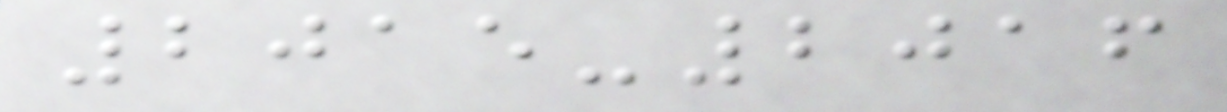2015-2016
